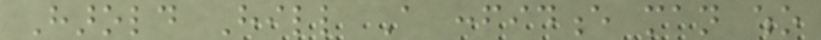Harold Hill A confidence man who
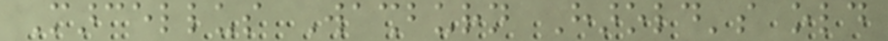Marcellus Washburn Harold's old
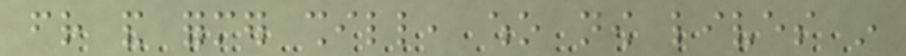friend and former shill, who now lives in
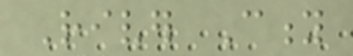River City
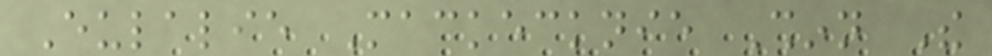Eulalie Mackecknie Shinn The
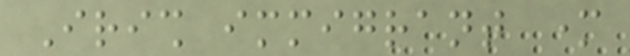Irish immigrant mother
